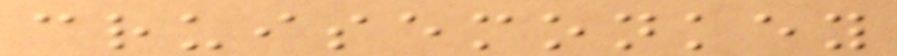cruisemonkey
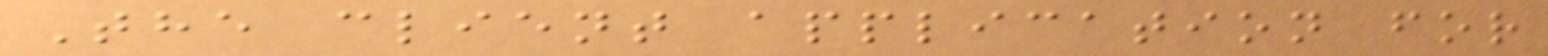The client application for
